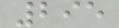295
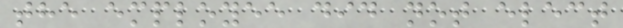the employee did not elect
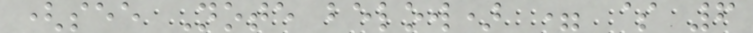(see Note below) = $ 6
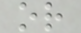or
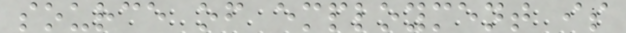source of employment is
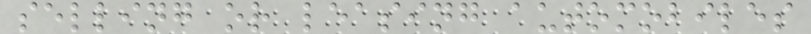selling or leasing automobiles
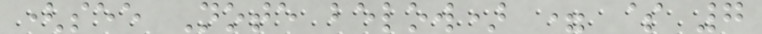(see Note below) = $ 7
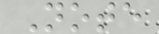Note
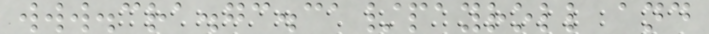www.cra.gc.ca/payroll and
